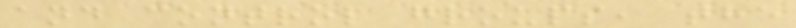and control groups, the
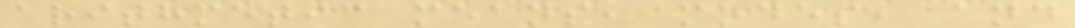arithmetic means, modes, and
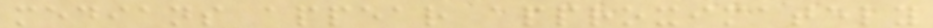medians appear approximately
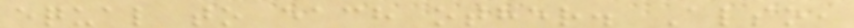equal to each other. Also,
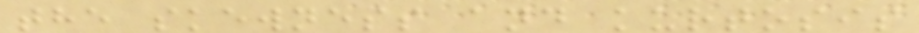the skewness and kurtosis
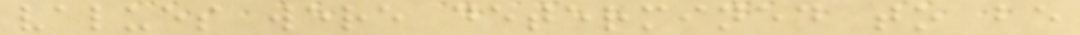values were determined to be
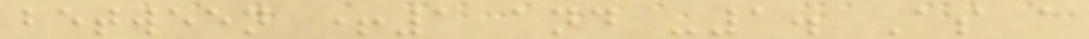between +1 and -1. As a
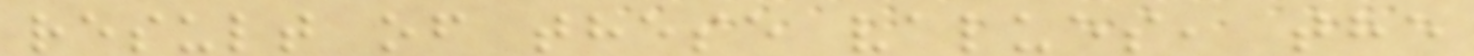result of these values, the
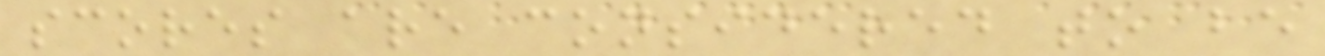scores are considered to be
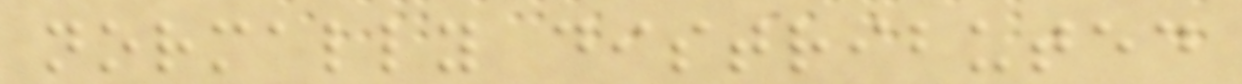normally distributed
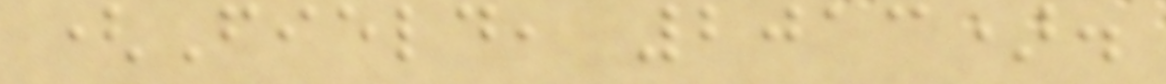(Field, 2013).
